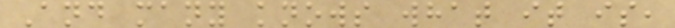And many knows what it is,
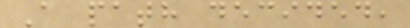A path decided,
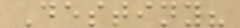Destiny?
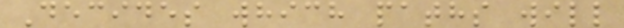Decides which paths will
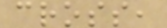cross,
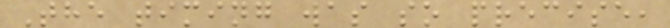The timing was so precise,
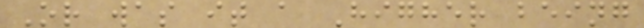Or was it a Higher being
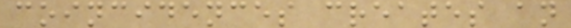coincidences creates an
